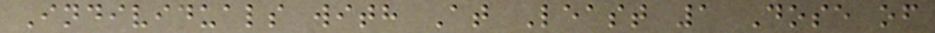Individuals with At Least 1 Dose of
